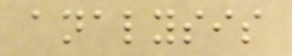analysis
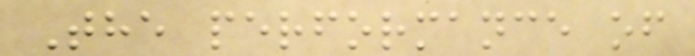The performance of
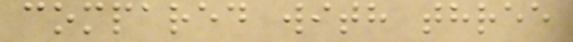compared with three
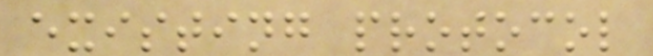existing protocol
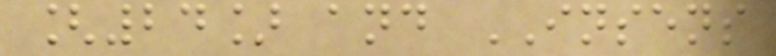[24] and INSENS
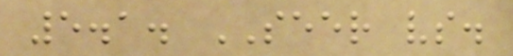5.1. SEER vs.
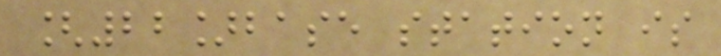[22]base station is
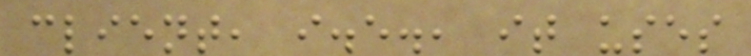client, i.e., it uses
